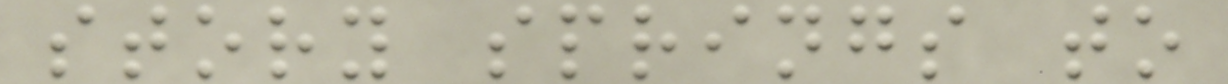story springs to
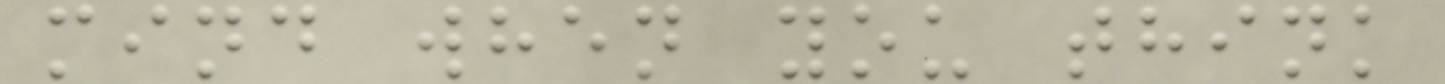mind when you think
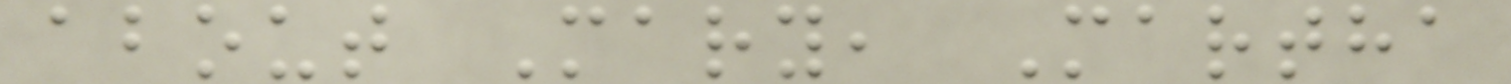about Mary, Martha
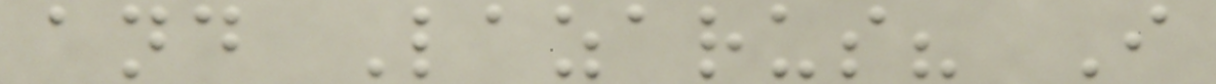and Lazarus? I
